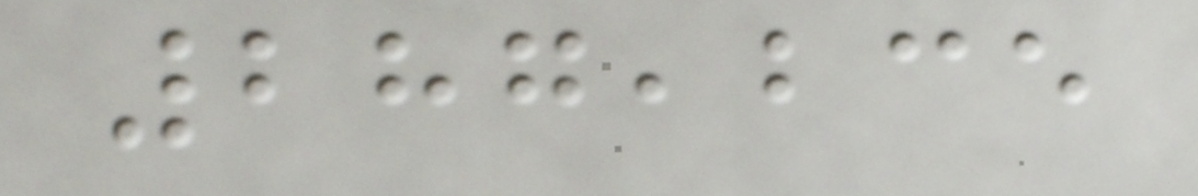287,235
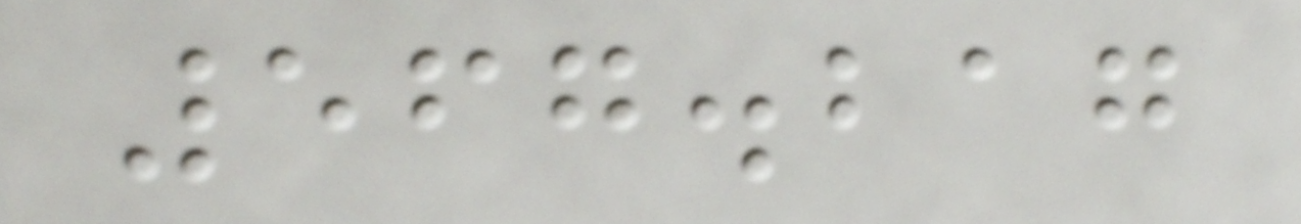567.217
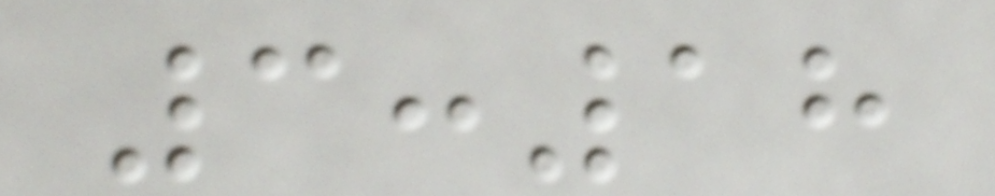3:18
